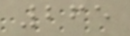265
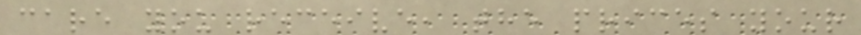care you receive, the prices your
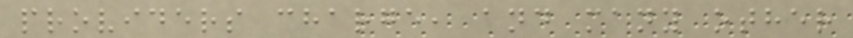providers charge, and many other
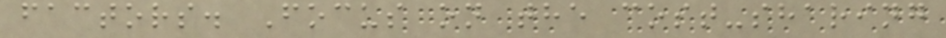factors. Focus on the cost-sharing
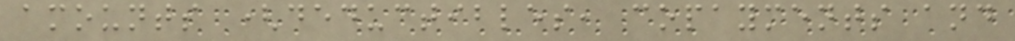amounts (deductibles, copayments and
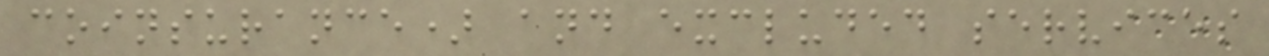coinsurance) and excluded services
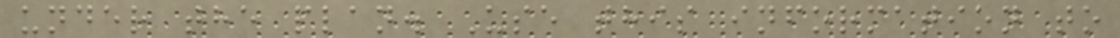under the plan. Use this information to
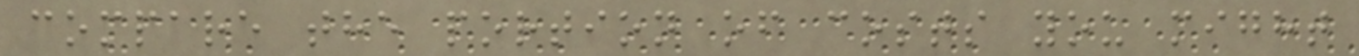compare the portion of costs you might
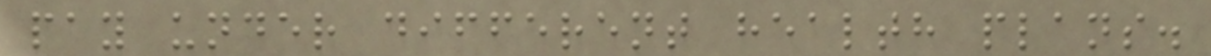pay under different health plans.
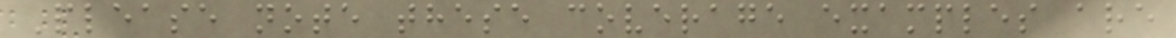Please note these coverage examples are
